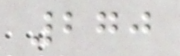270
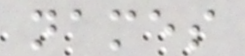names
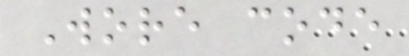Wore code
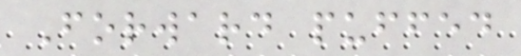Forward puffed
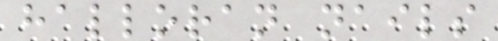halloran nails
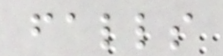falls
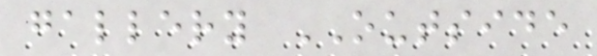gallery OUTSIDE
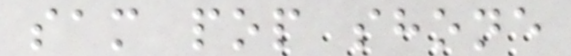sam pop shone
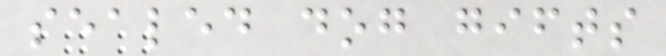sealed dog gifts
